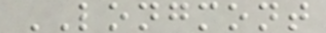LONGMONT
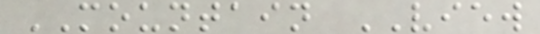MOUNTAIN VIEW
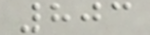803
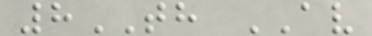8TH AV
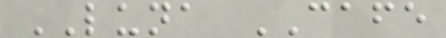LUNA CAFE
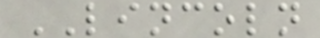LINCOLN
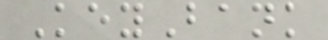KeyBank
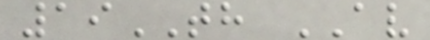19TH AV
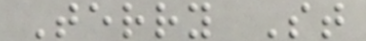Terry St
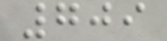709
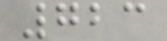723
